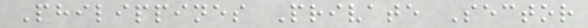Philippines Private Sector
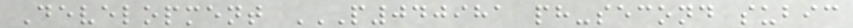Development P040981 PH-SECOND SUBIC
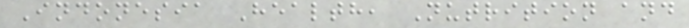Indonesia Health, Nutrition and
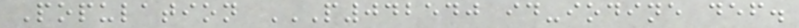Population P042540 ID-IODINE DEF.
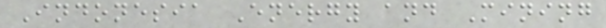Indonesia Energy and Mining
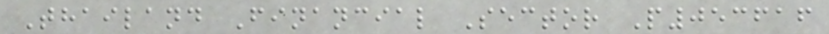Thailand Financial Sector P053616
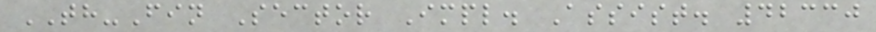TH-Fin Sector Impl. Assist. 42330
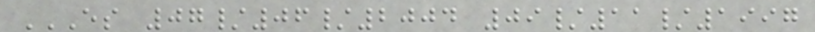ES 07/06/2004 09/11/1997
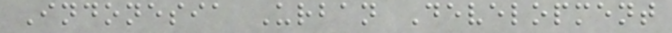Indonesia Urban Development
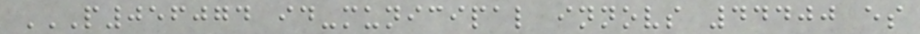P056074 ID-MUNICIPAL INNOVS 44400 ES
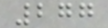277
